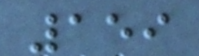159
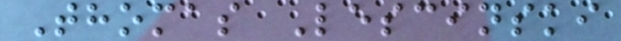Thomas Lescinski
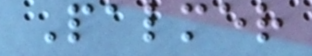Palmer
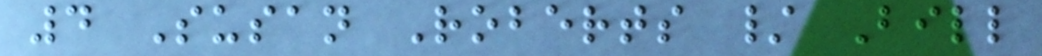4 Susan Roberts / Bill
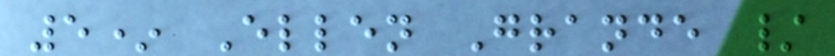5* Ellen Grande /
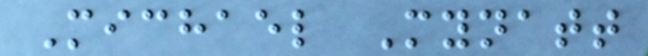Michael Mynatt
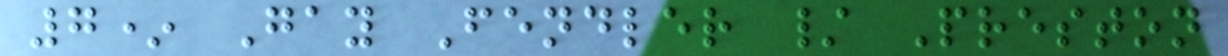7* Gay Fendler / Preston
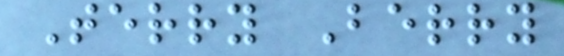Terry Berry
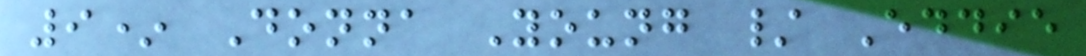9* Donna Young / Eddie
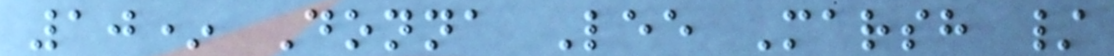10* Donna Lee Marsh /
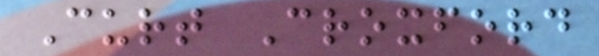Curt Croxford
